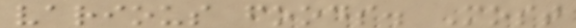various foods. Most
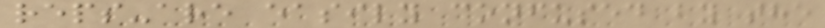reps-are easily confused by the
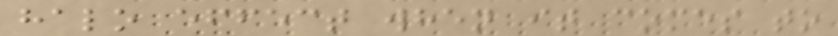halo effect when it comes to
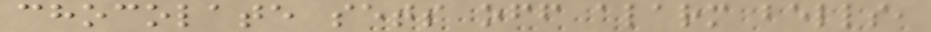chocolate sets off alarm bells,
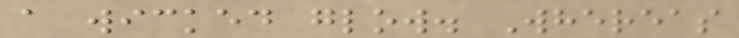a wicked glow. Whereas
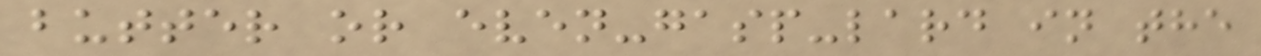butter or even-gasp-lard in the
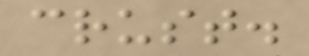crust.
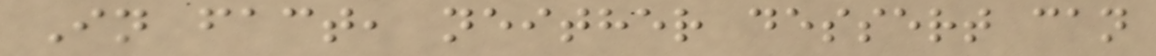In fact, neither dessert can
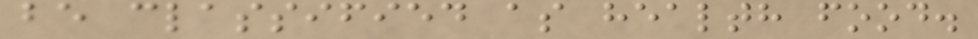be classified as health food.
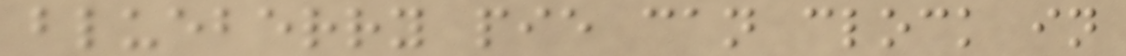blueberry pie can clock in
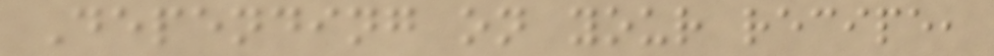Depending on your recipe,
